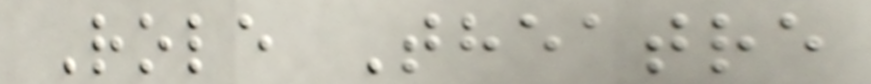Role Theatre
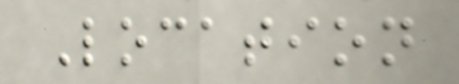Location
